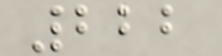222
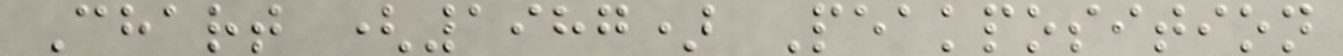Chart (1987) Peakposition
